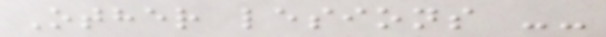Other lesions --
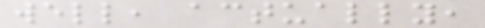well, actually,
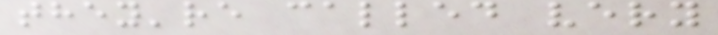they're called very
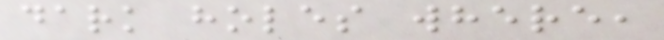dark holes where,
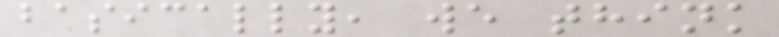basically, we think
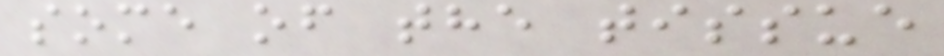some of the tissue
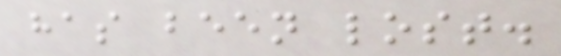has been lost.
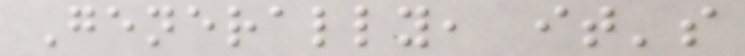Generally, it's
